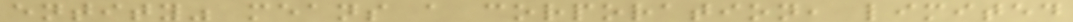entity" means a corporation, limited
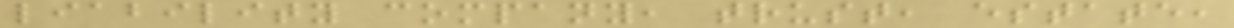liability company, trust, estate,
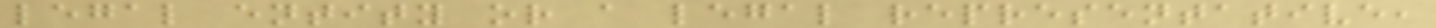legal entity or a legal representative,
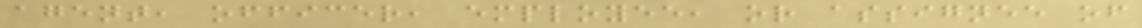agent, officer, employee, or assignee of
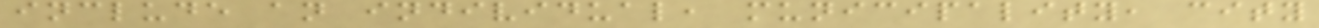include an individual, municipality, city
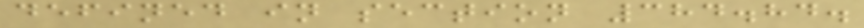defined in section 384.84.
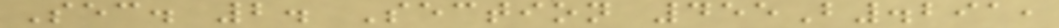Sec. 2. Section 455B.291,
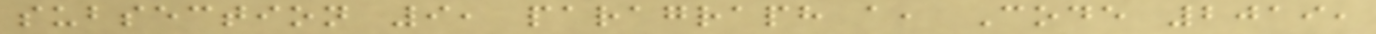subsection 9, paragraph a, Code 2019,
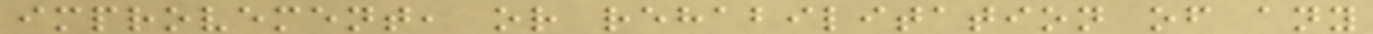improvement, or rehabilitation of any
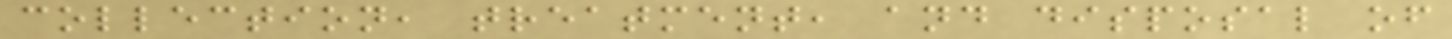collection, treatment, and disposal of
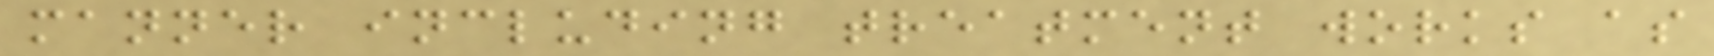manner including treatment works as
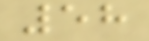58
